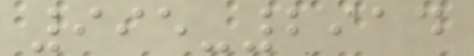995-2914
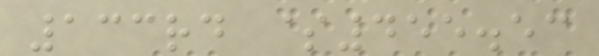133rd $455.53
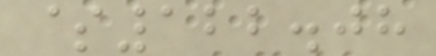$122.08
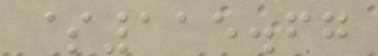$115.67
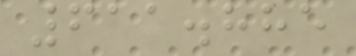611.885
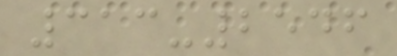313-2546
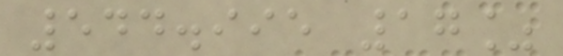544.995 17%
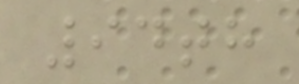94th
